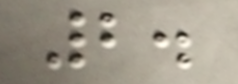2.
